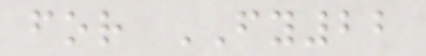for FY22
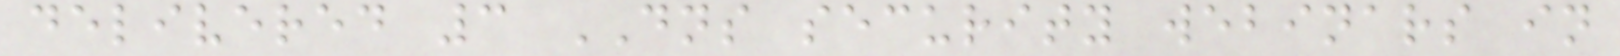delivered 3 DNS security webinars in
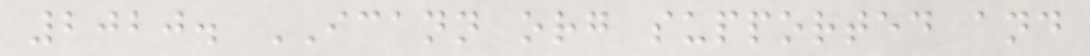2020. ICANN org supported and
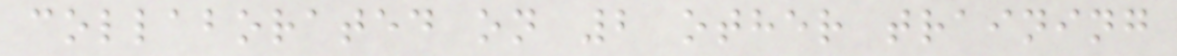collaborated on 2 other training
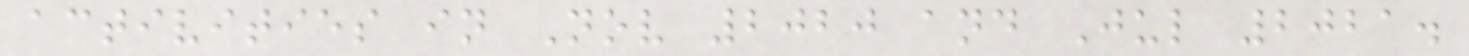activities in Nov 2020 and Jul 2021.
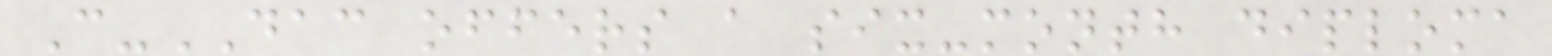C-DAC offers a six-month diploma
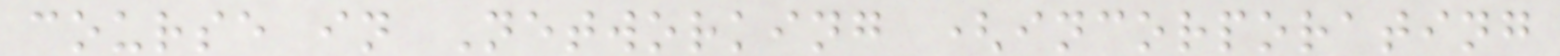course in Networking (incorporating
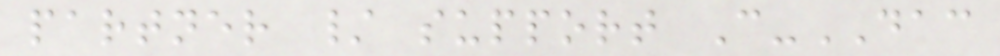partner / support C-DAC
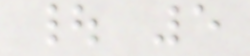| 5
